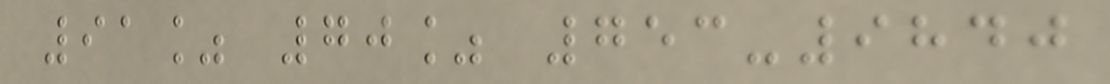91% 70% 753-9840
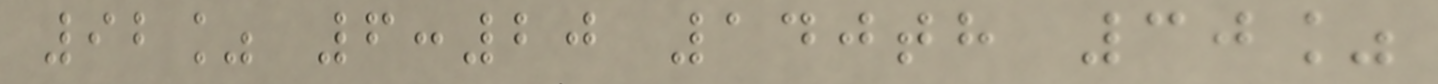92% 6:20 140th 30%
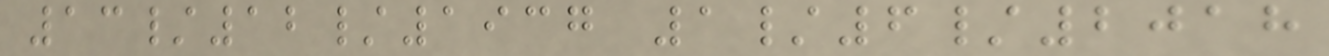13/12/1937 1/6/2018
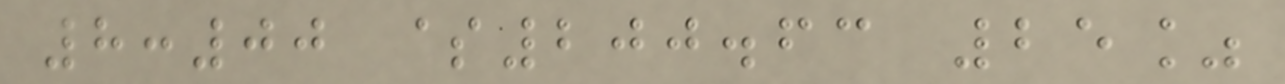8:00 $200.63 25%
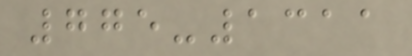775-1311
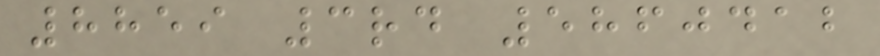8859 3rd 5860412
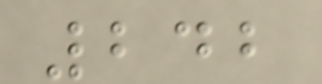242
